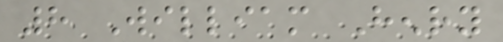8 William Henry
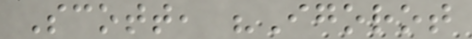Scott, "Igorot
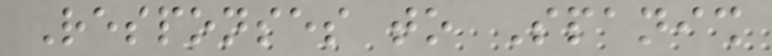Responses to Spanish
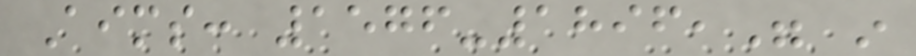Aims: 1576-1896," in
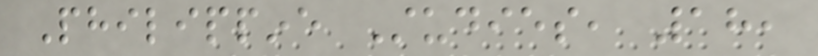Philippine Studies, 18,
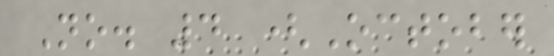No. 4 (October
